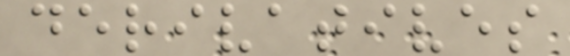derivatives
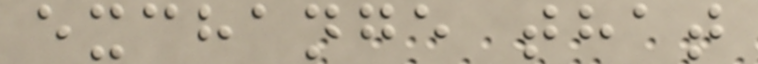exchange that
